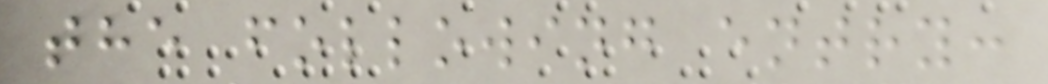the following entry:
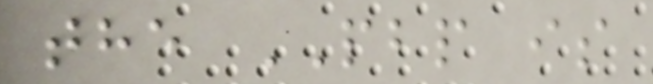the PBP is
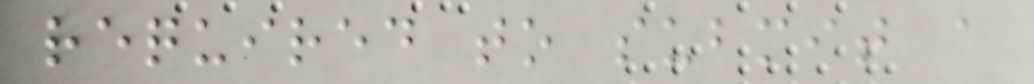required to submit a
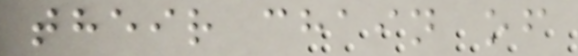their chain of
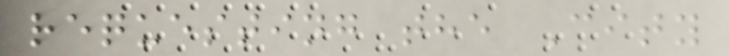requesting the City
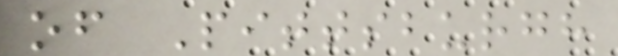of Pittsburgh
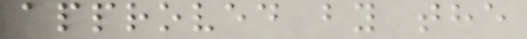approved by the
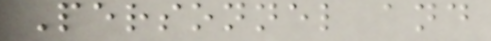Personnel and
